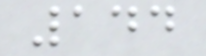144
